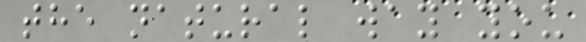the natural way you
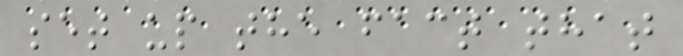set up the fact that
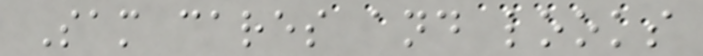Sam cares and looks
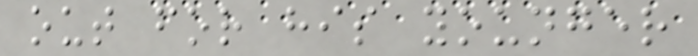out for his younger
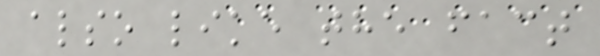also like the fact
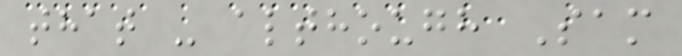that - although Sam
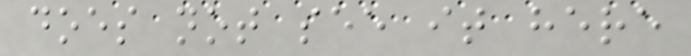does not see it here
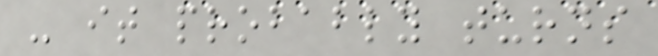- it probably turns
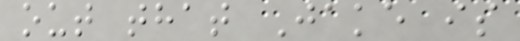out that Jake is
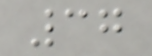37
